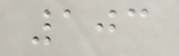103
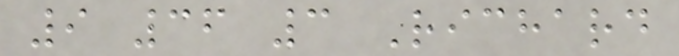9 36 3 Richard
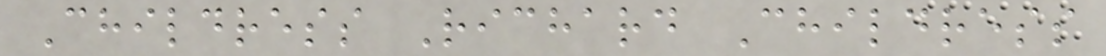Childress Richard Childress
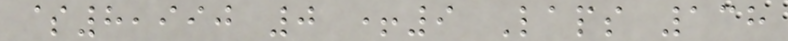$8,990 0 +9 Laps 138
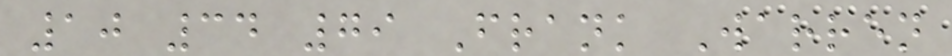10 34 79 Frank Warren
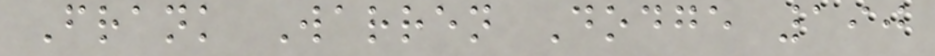Frank Warren Dodge 190
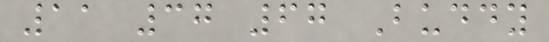11 37 67 Buddy
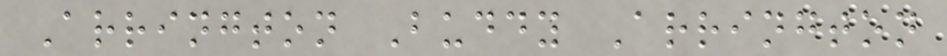Arrington Buddy Arrington
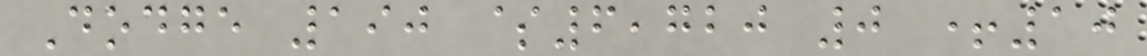Dodge 190 $6,720 0 +10
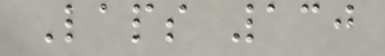Laps 130
